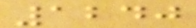1240
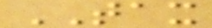TAX
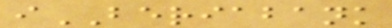iBERIABANK
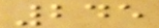245
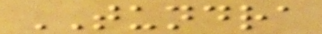TUNDRA
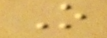O
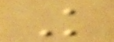K
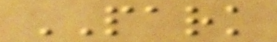PARK
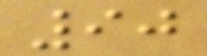90
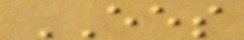EES
